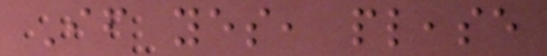If yes, please
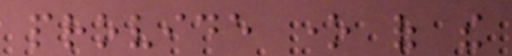provide one of the
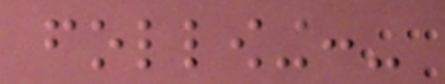following:-
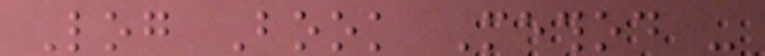Log Book Method -
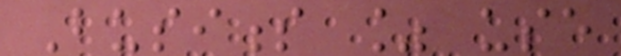Business % use
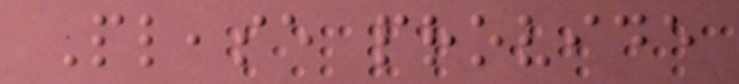Please provide
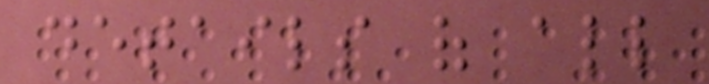details of all
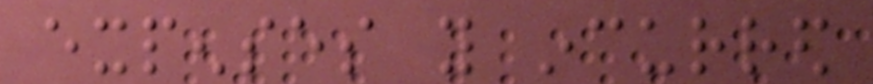expenses you incurred
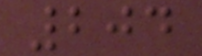204
